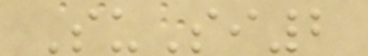SuSi2
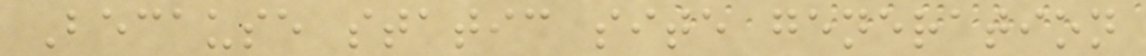Because static site generation
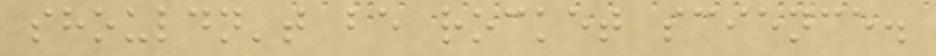shouldn't be rocket science.
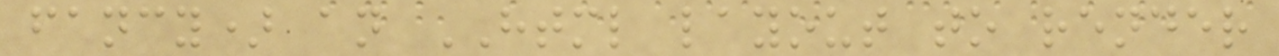fancy) an HTML layout to render
